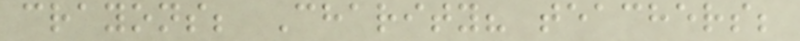crayons; Charity? teachers;
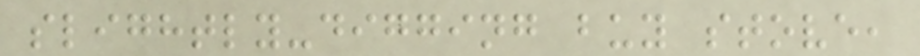slightly-digging buy stove,
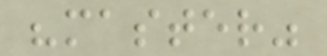"master"
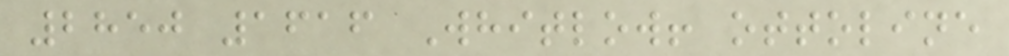2850 1616 Whitlow! ottoline
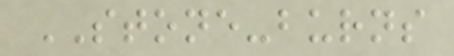STONE-burns
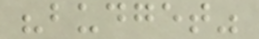"budget"
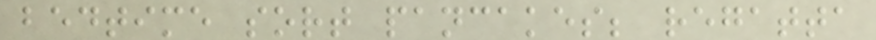bedtime sort pancakes; regatta
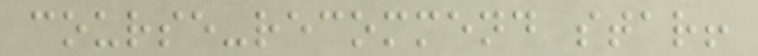course-recommend star!
